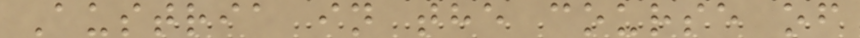Austria in the course of
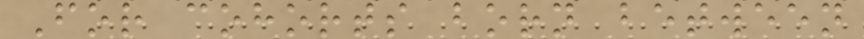For cohorts born between
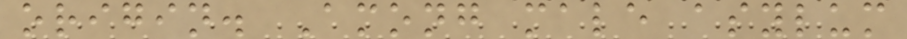origin. Among male asylum
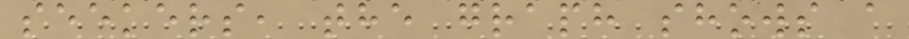seekers, the graph shows a
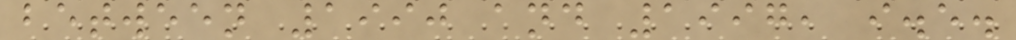between 1990 and 1997, i.e.
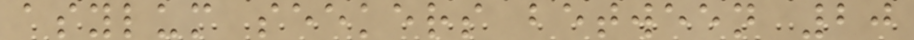asylum seekers between 20
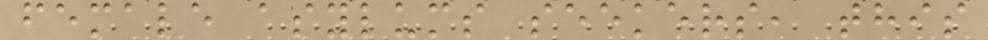female asylums seekers, this
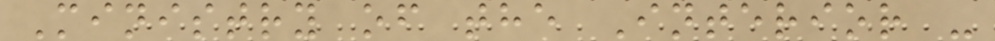Ministry of the Interior -
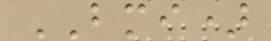BMI)
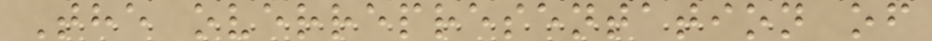The overrepresentation of
